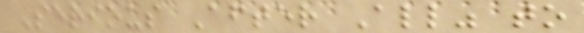Serious After All" to
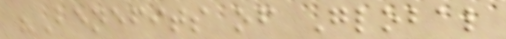"Benefits of Global
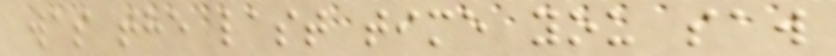was the last time you saw
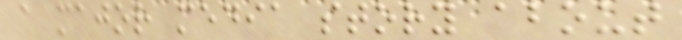a major media story about
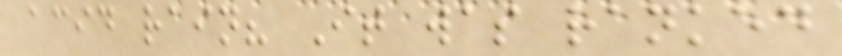acid rain? It was ranked
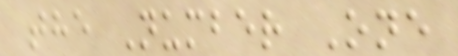the Number One
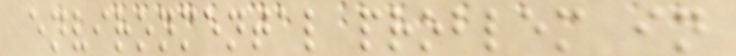environmental problem in
